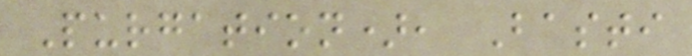Purgation), Basti
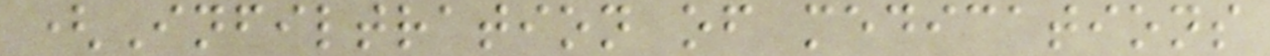(Infiltration of medications
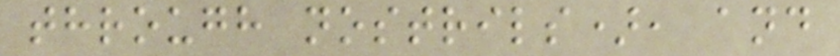through nostrils), and
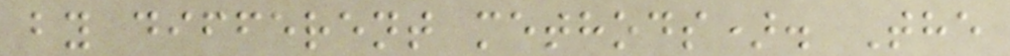by different methods). The
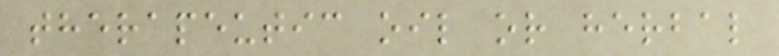therapeutic oil or herbal
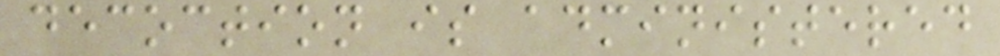decoction is administered
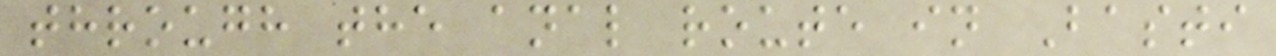through the anal route in Basti
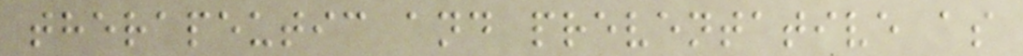therapeutic and preventative as
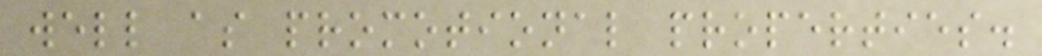well as promotional properties.
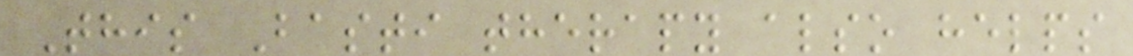This Basti therapy also helps
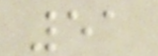51
